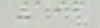196
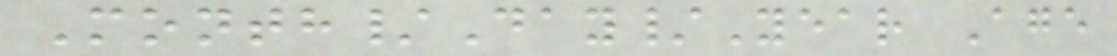Month/Day/Year Age
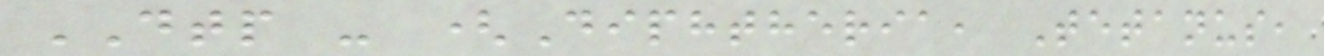DTP - (Diphtheria, Tetanus,
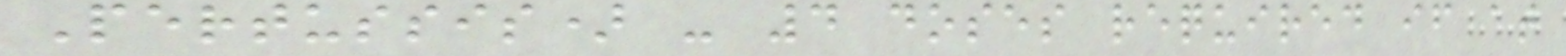Pertussis) - 4 doses required if at
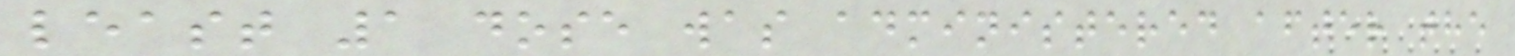least 1 dose was administered after the
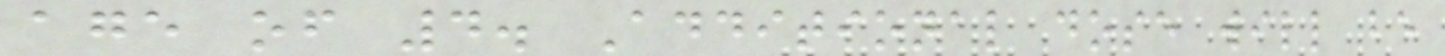age of 4. Additional dose will be
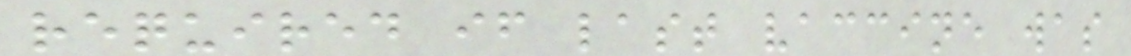required if last vaccine was
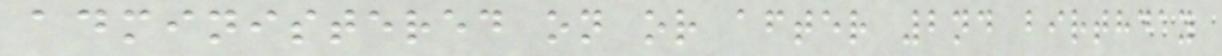administered on or after 2nd birthday
